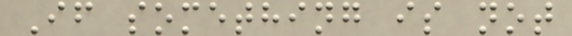If something is not
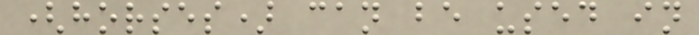(horses) can be used in
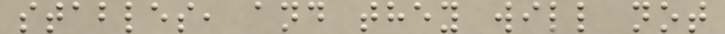stables, and they will not
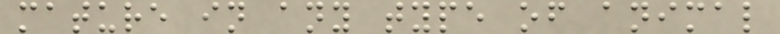mature in any type of animal
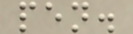pen.
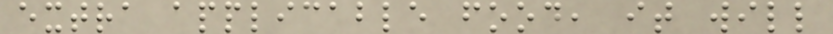extra applicable food, it will
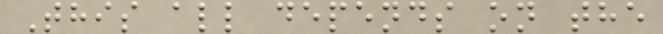This all depends on the
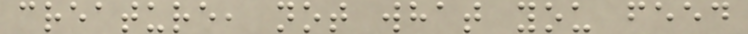creature, not what you feed
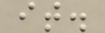it.
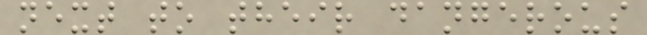next to their dangerous
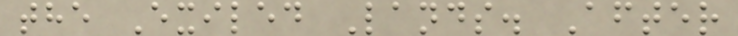the Exiled Lands. After
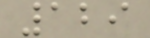129
